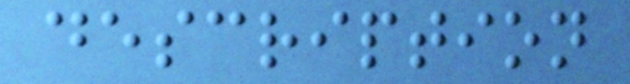description
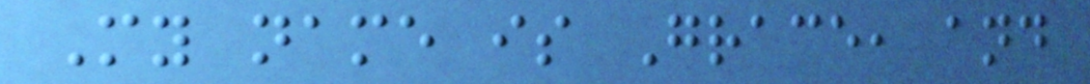My name is Grace, and
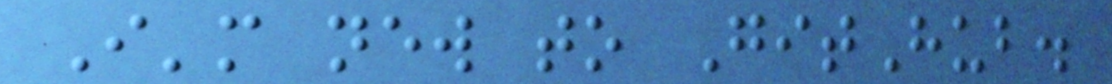I'm new to GitHub.
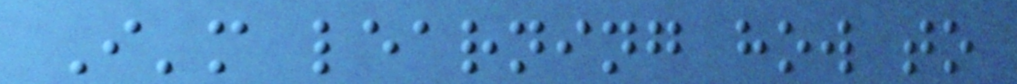I'm learning how to
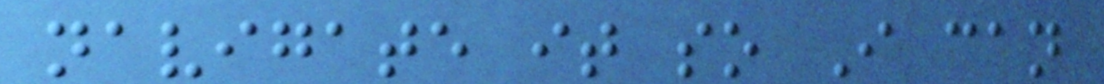navigate it so I can
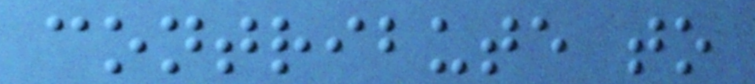contribute to
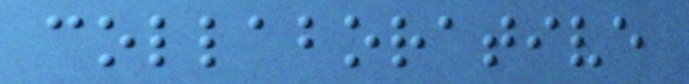collaborative
